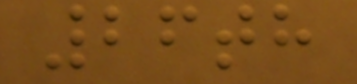26th
